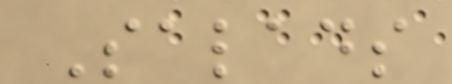Salads
